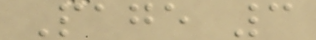Page 3
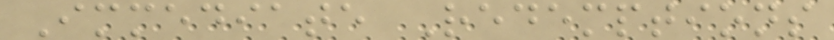Immediate Redemptions
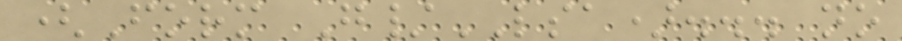(Form G/LSA)... no
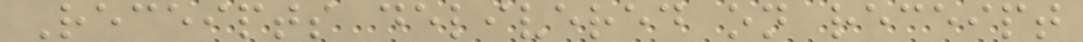Receipts delivered on receipt
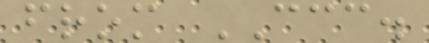from CCC.
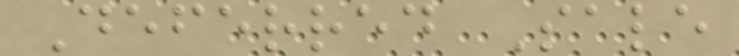Deferred Sale
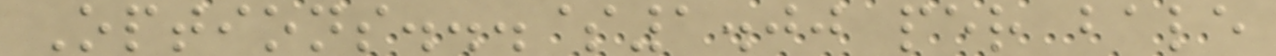Options...$1.00 per bale
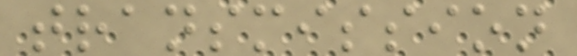transmission
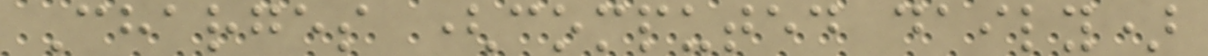Charges (computed daily)
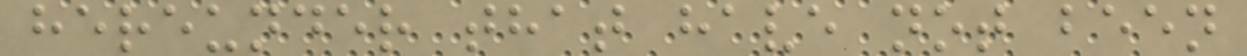hereunder that have not been
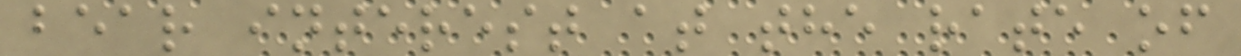bear interest at the rate of
